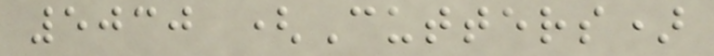5030 (Cutters)
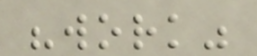"work"
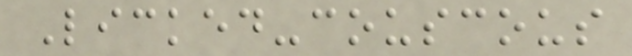Licked-couscous
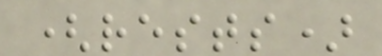(rests)
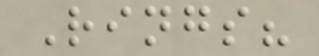Rings?
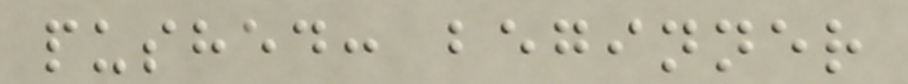pushed: beginner
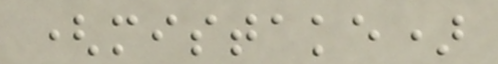(mistake)
